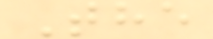The
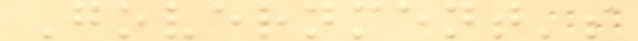Government's
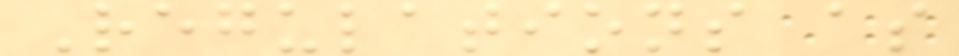Regulations as
